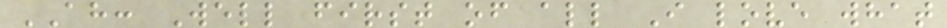AH: Well first of all I love what
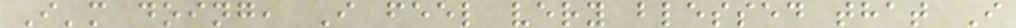I'm doing, I feel very blessed that I
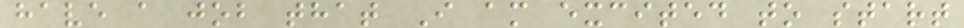have a job that I am excited to start
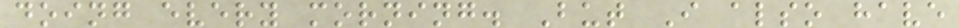doing every morning. But I also have
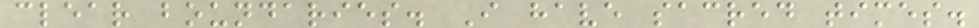clear boundaries. I have sacred times.
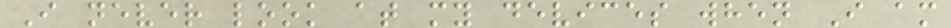I never look at my devices when I am
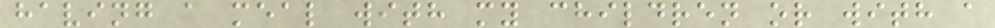having a meal with my children or with a
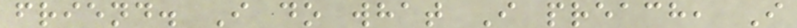friend. I do what I preach, I
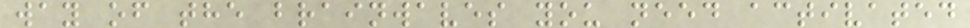way of the brainwaves you need activated
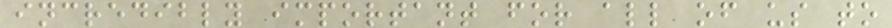incredibly important for all of us to
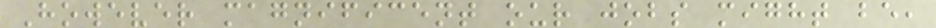However magnificent our jobs might be,
